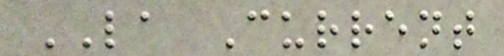LA Current
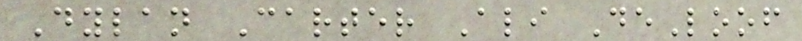Dylan Carter Ali DeLoof
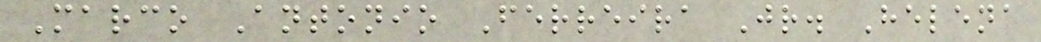Marco Antonio Ferreira Jr. Helena
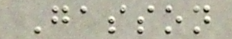Gasson
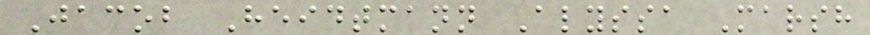Jacob Heidtmann Alyssa Marsh
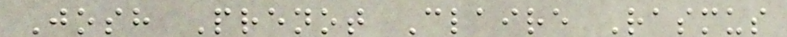Josh Prenot Claire Rasmus
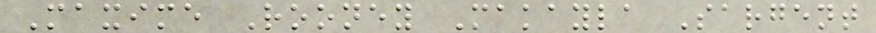Maxime Rooney Makayla Sargent
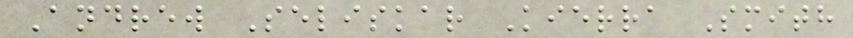Andrew Seliskar Kierra Smith
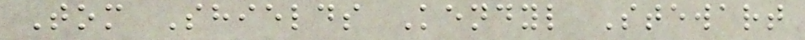Tom Shields Kendyl Stewart
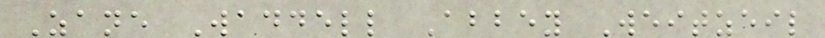Zane Waddell Abbey Weitzeil
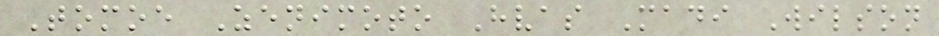Tomoe Zenimoto Hvas Madi Wilson
